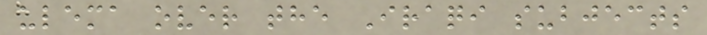ulema over the Iraqi subjects
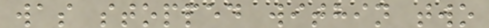was stopped within two
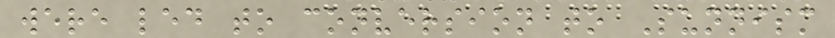were led to conversion to Sunnism
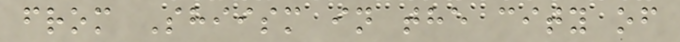from Shiism in the city of
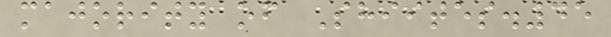majority of Shiites.45
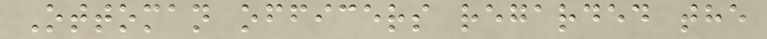Ottoman officers regarded the
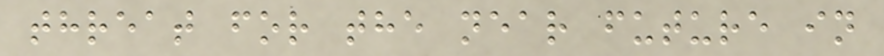threat for the near future in
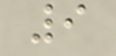9
